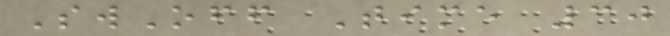SwOff Time 30
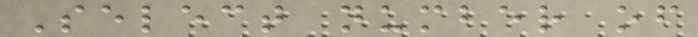Select number of
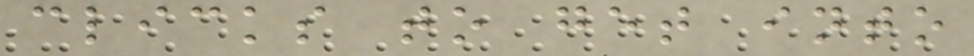clicks to get into
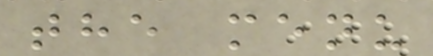the menu
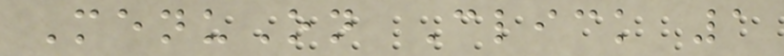MenuOn Click 1
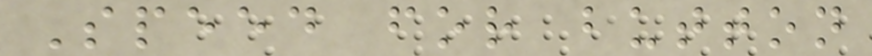Speed for button
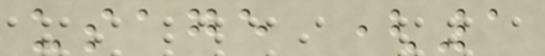usage (1
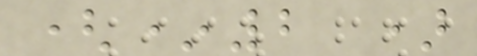(*2 )
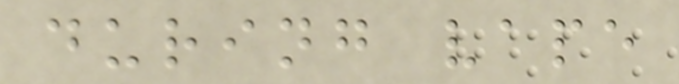during vape
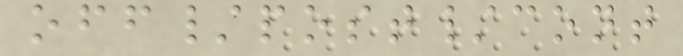off/post/cont
